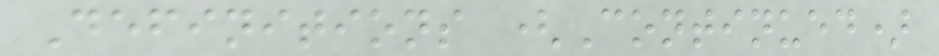Definitions (Continued)
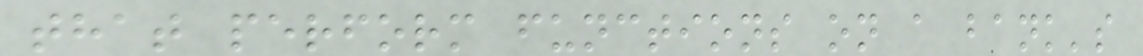that perform functions on a bank's
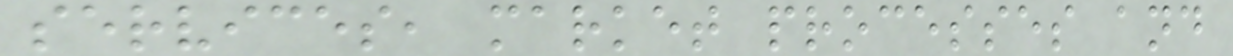services, market processes and
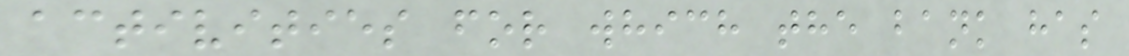activities for which the bank has
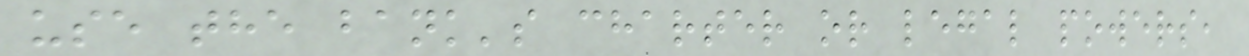use the bank's charter or legal powers,
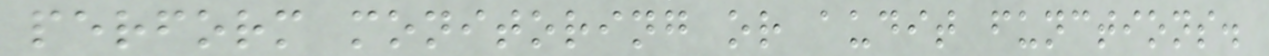perform monitoring or audit functions.
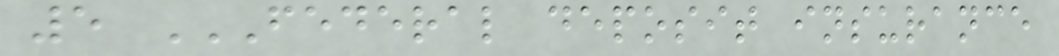5 FEDERAL DEPOSIT INSURANCE
